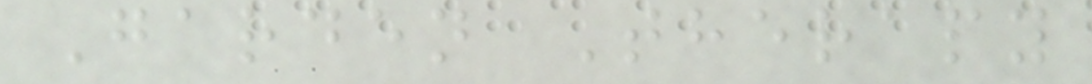Garden Therapy
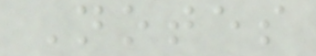Notes
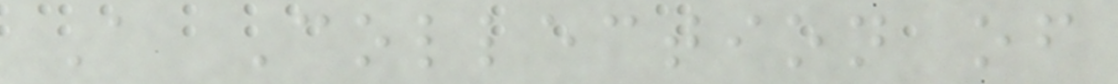A Collection of
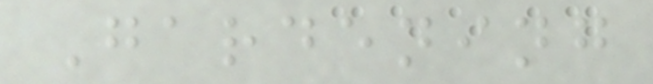Gardening
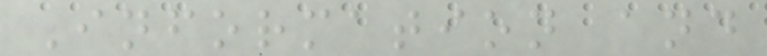Information and
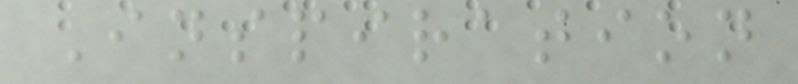Inspiration
